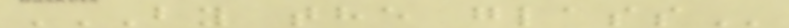BY THE GLASS
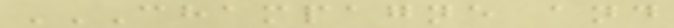CHAMPAGNE AND
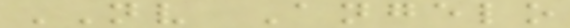NV Angelo
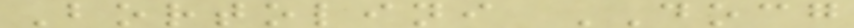Bortolini DOCG
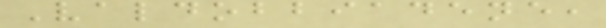Valdobbiadene,
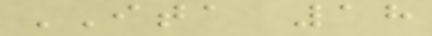ITA 18
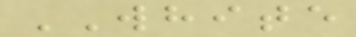WHITE
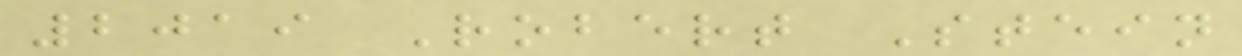2019 Robert Stein
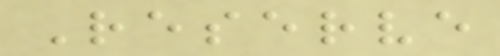Reserve
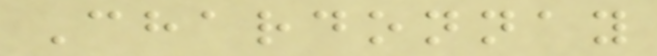Chardonnay
